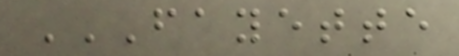FAYETTE
